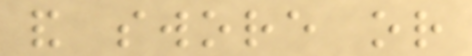and swore or
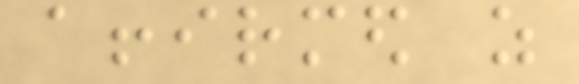affirmed as
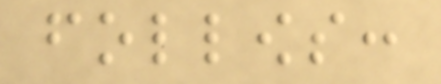follows:
